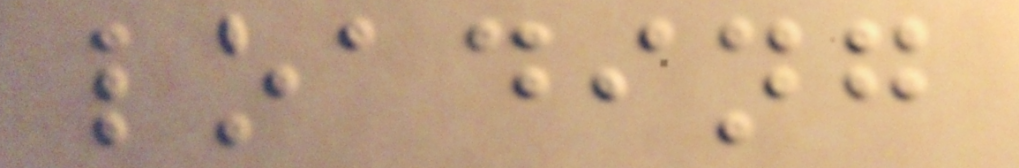loading
